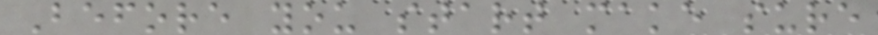Before you start make sure
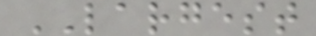LARGEST
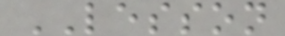LESSON
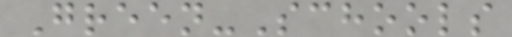Green-Schools
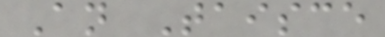An Taisce
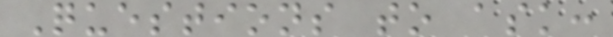Questions to ask:
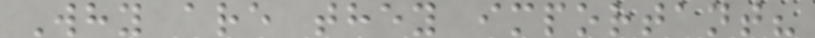Why are they important?
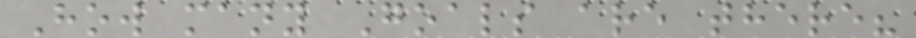How many Goals are there?
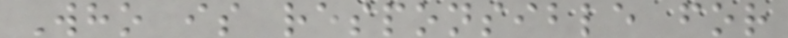Who is responsible for
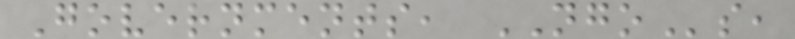Governments, NGOs,
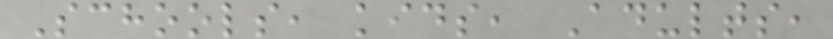Schools, kids, Adults,
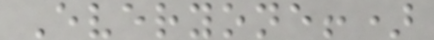Everyone!)
